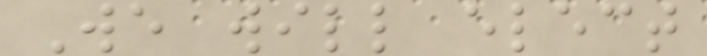We will elect
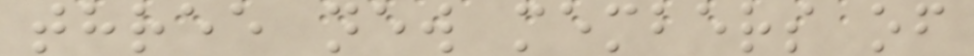three new members of
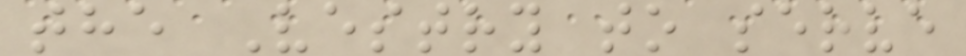the Vestry to serve
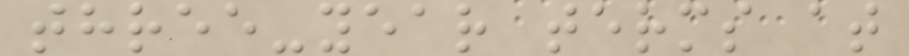three-year terms at
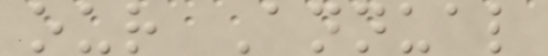our Annual
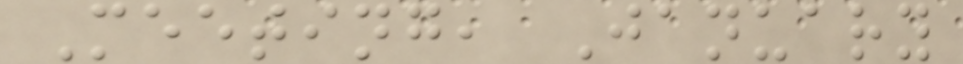Meeting, January
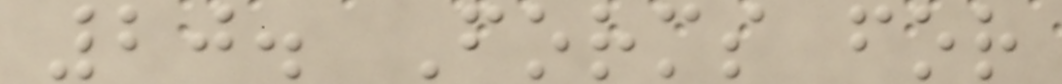20. Forms for
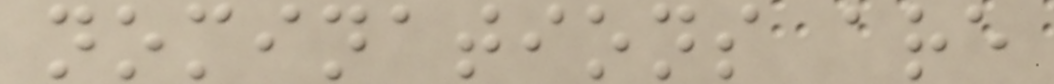nominations are
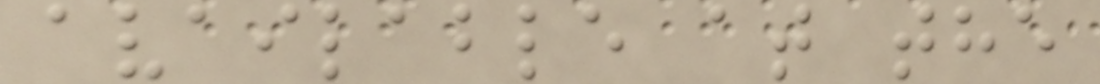available at the
